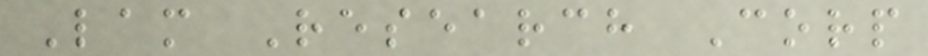Lam Research Corp
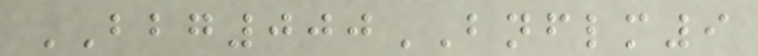BBG000BNFLM9
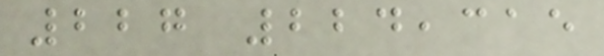227 224,315
